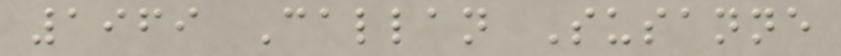1969 Callan Susanne
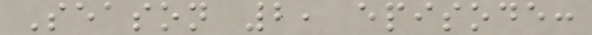Season 2, episode:
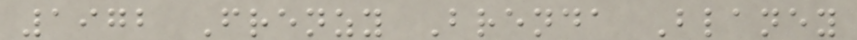1972 Frenzy Brenda Blaney
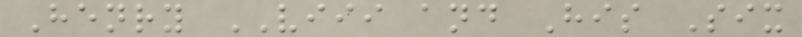Henry VIII and His Six
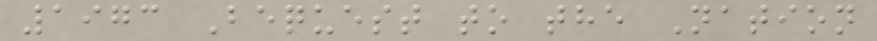1973 Bequest to the Nation
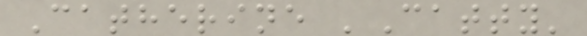Catherine 'Catty'
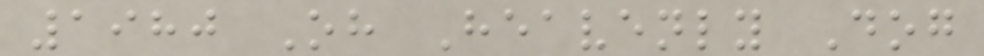1980 Oh Heavenly Dog
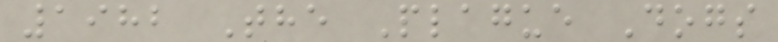1982 The Plague Dogs
